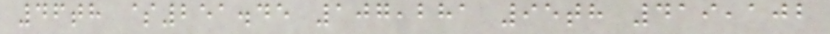46th $251.45 107,281 95th 419,102
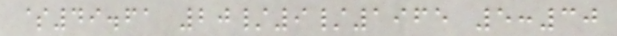$49.61 20/9/1965 5:30
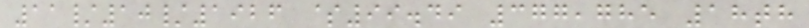11/10/1926 $99.49 377,785 18th
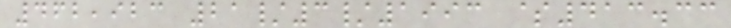462,923 21/3/1993 $413.33
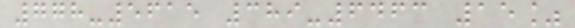778-5615 389-6463 15%
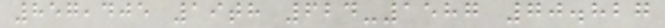857,405 19th 624-1587 70.827
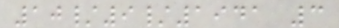10/9/1941 3
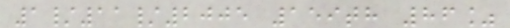1/11/2005 159th 86%
